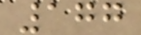177
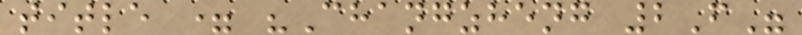title = "Changzheng 2F"
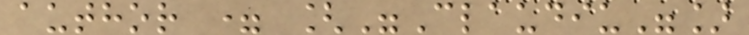author = ["Claudiu"]
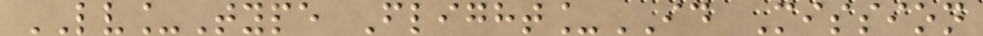LV_Type Flight_ID Mission
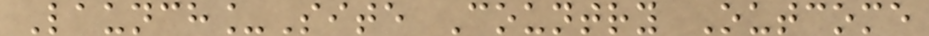Launch_Site Country Outcome
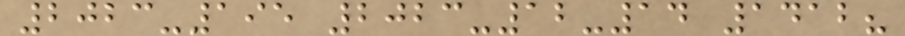2023-195 2023-12-14 1412?
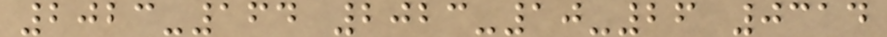2023-164 2023-10-26 0314
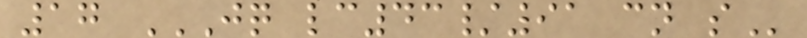17 JQ LC43/91 CN S
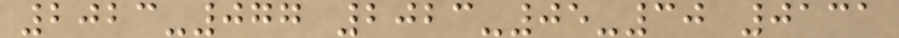2023-077 2023-05-30 0131
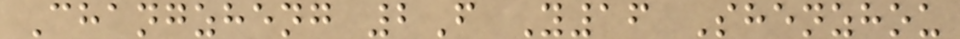Changzheng 2F Y16 Shenzhou
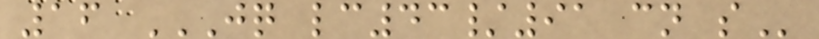16 JQ LC43/91 CN S
